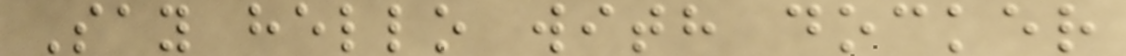Say hello with docker
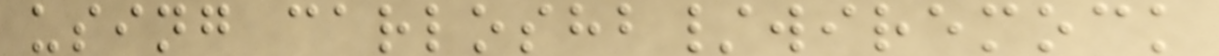using carloshb/wiremock
